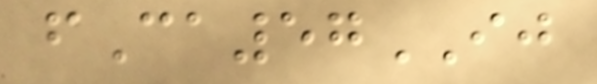fCa57IJ
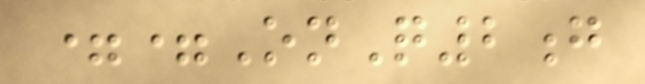==OnQ2g
